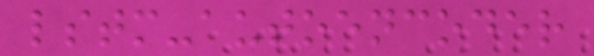lstm-autoencoder
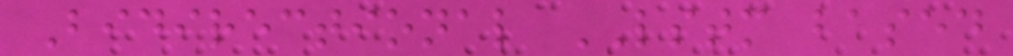Bidirectional LSTM based
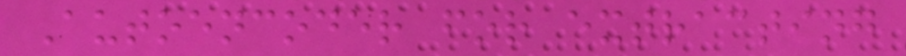Autoencoder for extracting
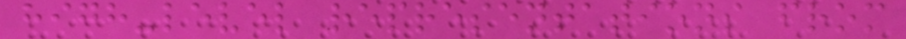high-level representations from
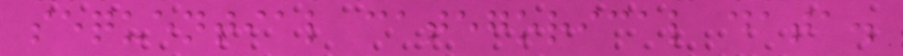sequential categorical data.
